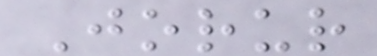Jorur
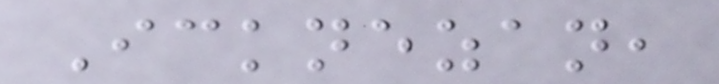Icknezan,
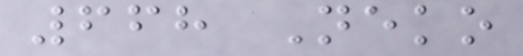668 Neko
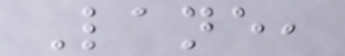Lane,
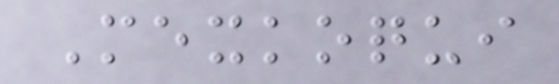Mexkoqui
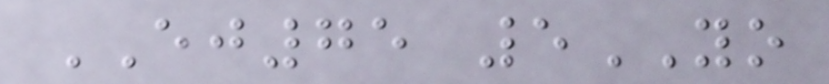EJ75 5YO
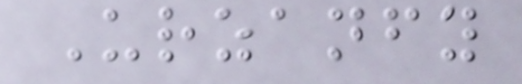Urzanfy
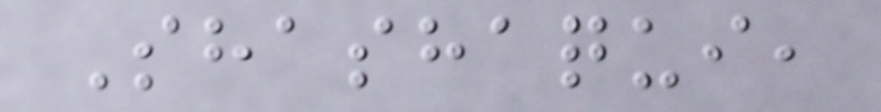Shashaqui,
